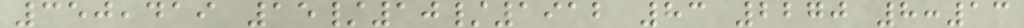350,419 15/10/1912 83 2270 8:13
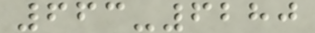663-6280
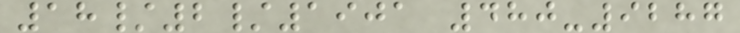18/2/1901 480-9287
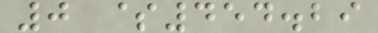0 $454.29
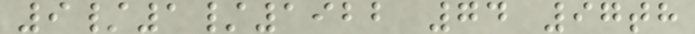9/1/1922 74 97th
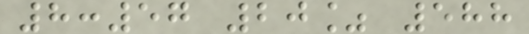8:57 20% 588
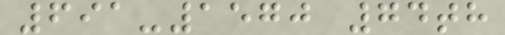691-1570 74th
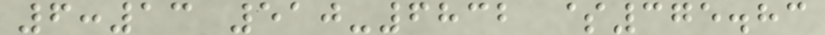6:13 510-6832 $375.83
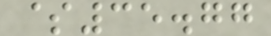$35.77
